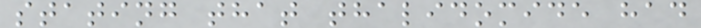stating that thalidomide had
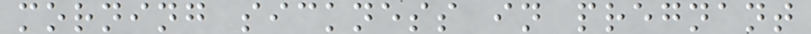morning sickness in pregnant
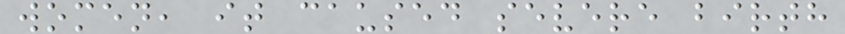women, it caused severe birth
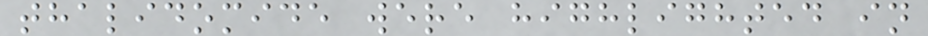thalidomide were highlighted in
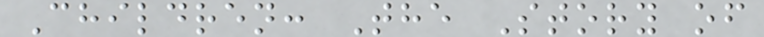Children: The Story of
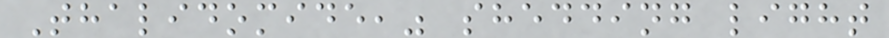Thalidomide," shedding light
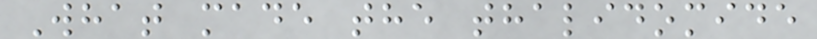What made the thalidomide
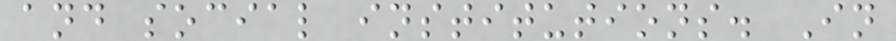and social institutions. In
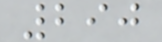290
